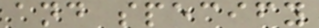and specify
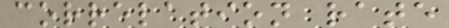correlation rate
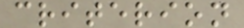criterion
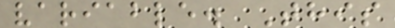variable. This
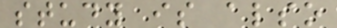study is also
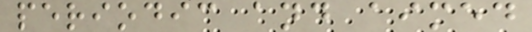periodic and aimed
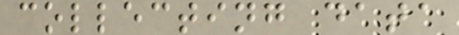collecting data
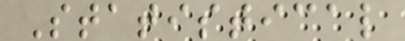Statistical
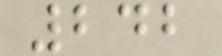242
